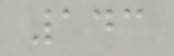143
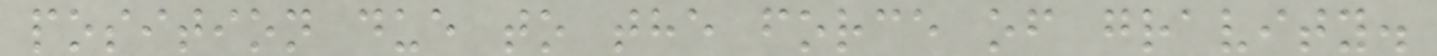position due to the force of gravity.
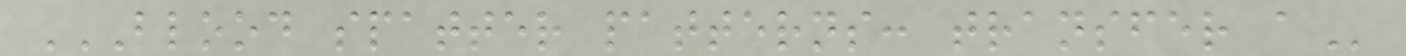BLOOD SPATTER PATTERNS: TRANSFER A
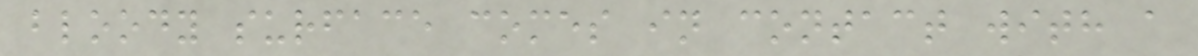bloody surface comes in contact with a
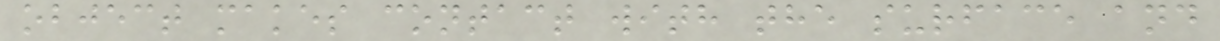object makes contact with the surface and
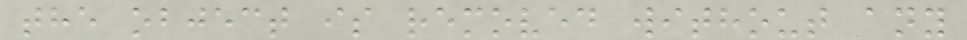the object is removed without any
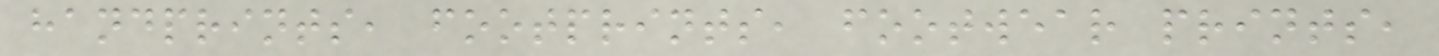handprints, footprints, footwear prints,
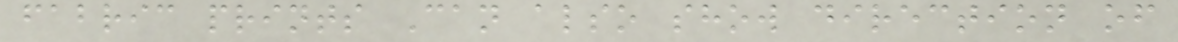fabric prints Can also show direction of
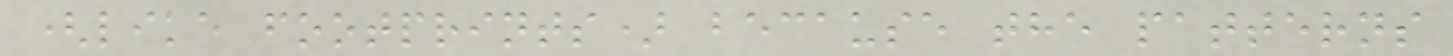(like footprints) because the patterns
